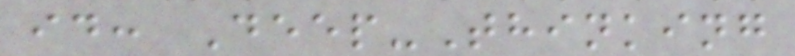id: Deep-Thinking
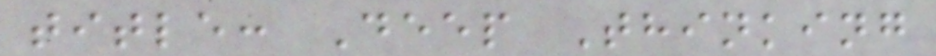title: Deep Thinking
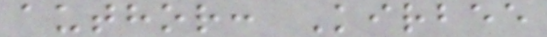author: Kirbee
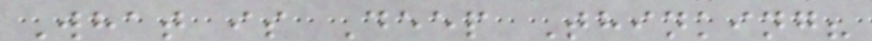What is Deep Thinking?
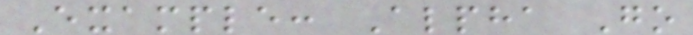Example: Alpha Go
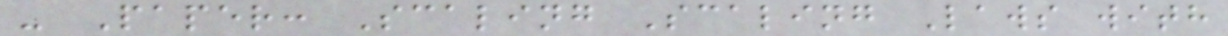- Paper: Scaling Scaling Laws with
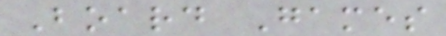Board Games
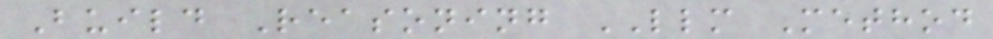Build Reasoning LLM Method
